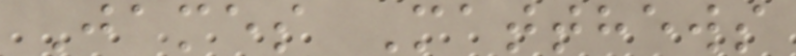James Matthews
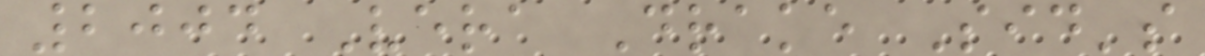2004 Vera Drake Sid's
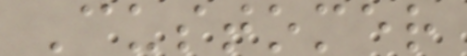Customer
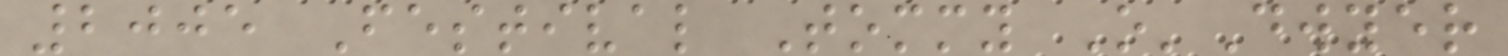2005 Festival Tommy O'Dwyer
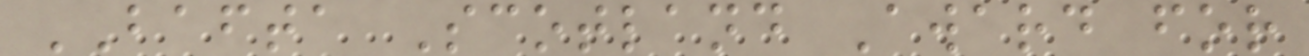BAFTA Scotland Award for
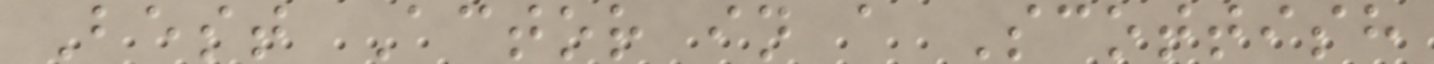Best Actor in a Scottish
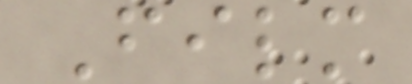Film
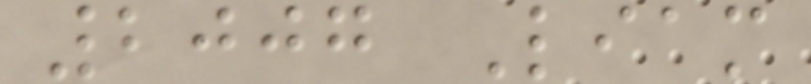2007 Liam
